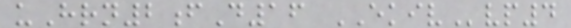uHrn2fD16 EKIVvp4
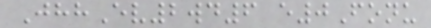JhhEv2wd6 e0Fonu
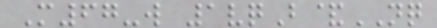M67-w 1vqB&NQ
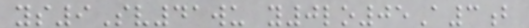ys9Sv41wu y0lo05A3b
